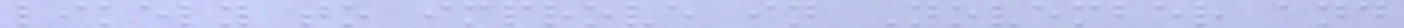likely to improve in November and
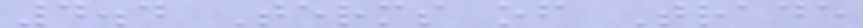4.4 Terms of Trade
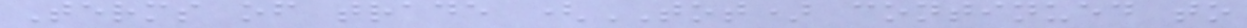Terms of trade (TOT) continued to
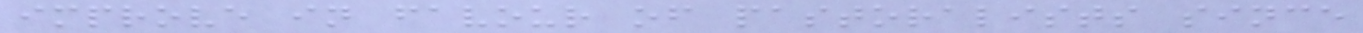improve in favour of pastoralists since
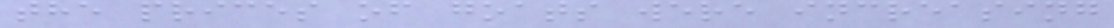the prices of goats were increasing
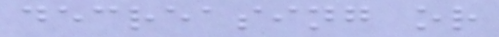decreasing or
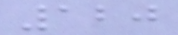120
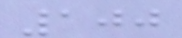100
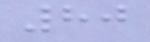80
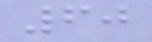60
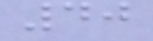40
